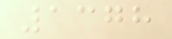1378
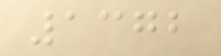1372
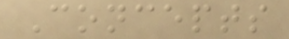Concepts
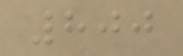800
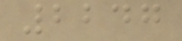2247
